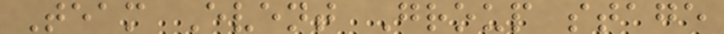Team Event Group stage
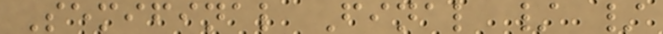Semifinal Final / /
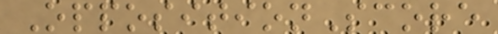OppositionScore
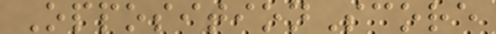OppositionScore
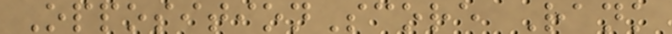OppositionScore Rank
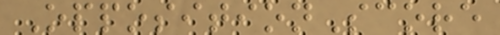OppositionScore
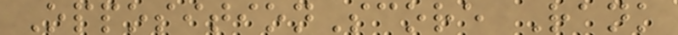OppositionScore Rank
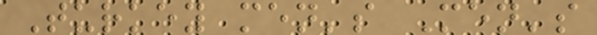Turkey men's Men's
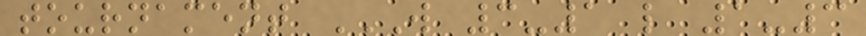tournament W 3-1 L 1-3
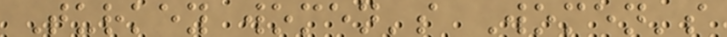Turkey women's Women's
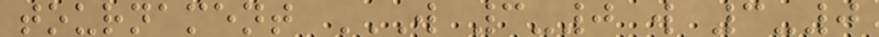tournament W 3-0 W 3-0
